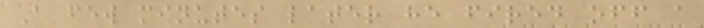A few minutes later he fired off a
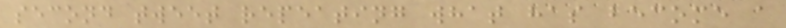second tweet repeating what has become a
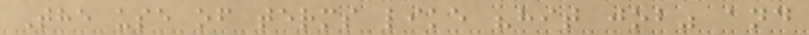The use of terms like "hit job" and
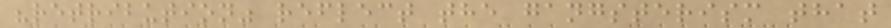"retribution" reflect the gangsterism that
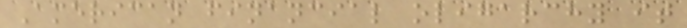American financial oligarchy it
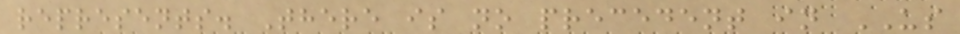represents. There is no precedent in US
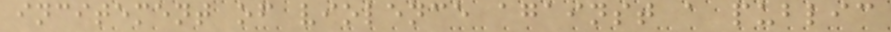incitement of violence against a public
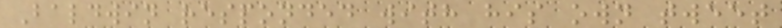Baldwin responded with his own tweet
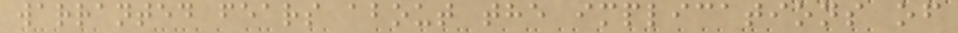warranted fears about the implications of
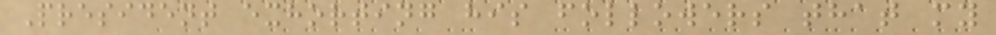President exhorting his followers that my
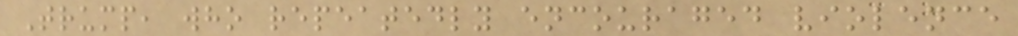Trump, who repeatedly encouraged violence
